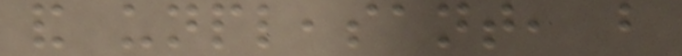and unpleasant, but
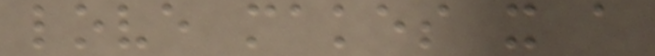love makes it a
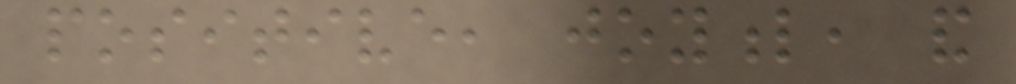positive, joyful, and
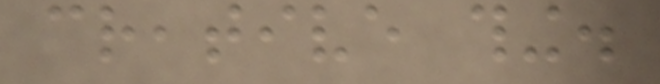creative thing.
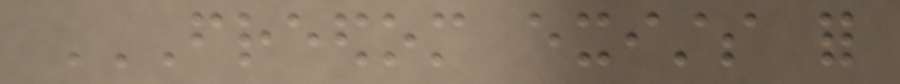FREEDOM EXISTS FOR
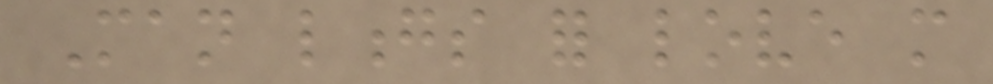Man longs for love more
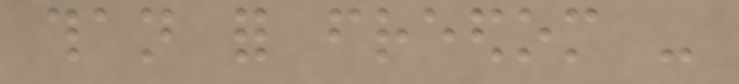than for freedom -
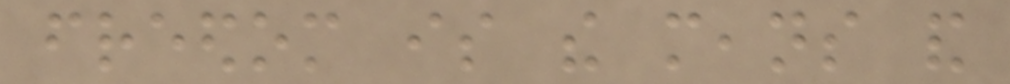freedom is the means and
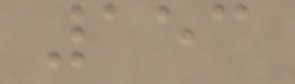153
